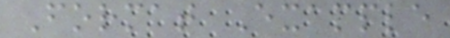Format Example
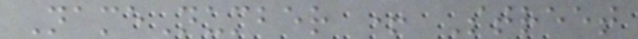NameNumber + Street
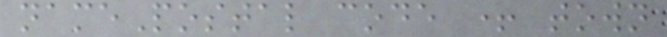namePostal code + town
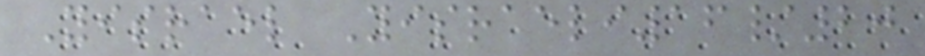Yisrael Yisraeli16/20
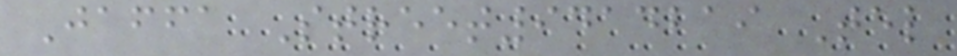Jaffa Street9414219 Tel
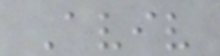Aviv
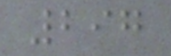297
